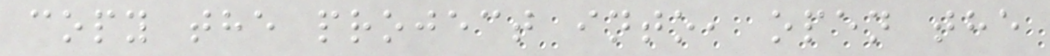copy the project into, open the
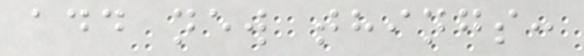add new things:
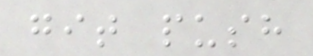git push
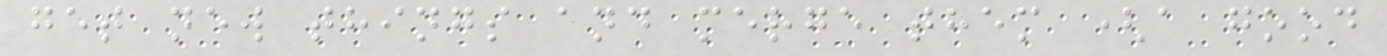get new things and merge them (a good
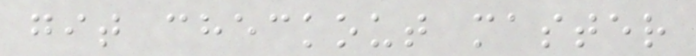git checkout master
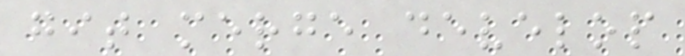git merge develop
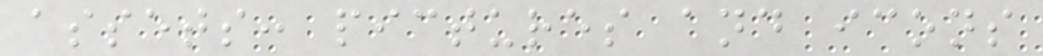assets: pictures and icons
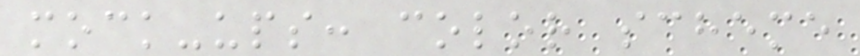mock-ups: color scheme
